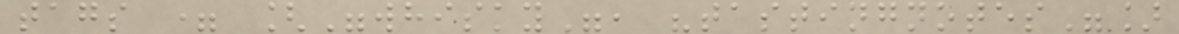tags = ["whisky", "tastingnotes"]
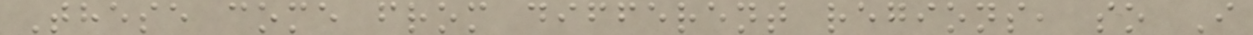These come from different regions, so I
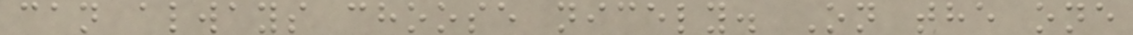can always choose nicely. On the one
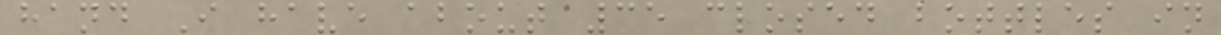hand I have about 35 closed bottles in
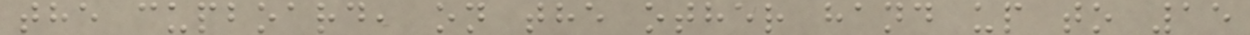the cupboard, on the other hand up to 15
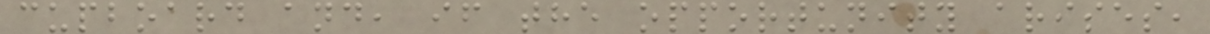cupboard and, if the opportunity arises,
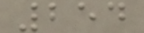254
